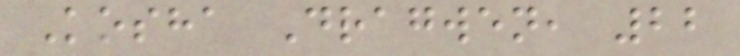Kosha Dragwen, 22
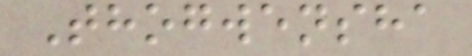Thogwensha
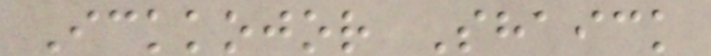Ickkojor Shaick
